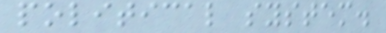political system.
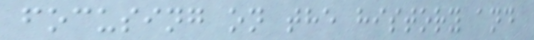focusing on the history and
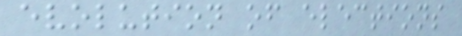evolution of elections
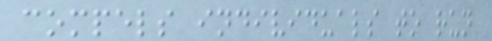compels individuals to run
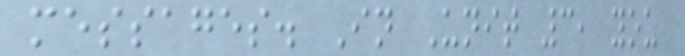messages. In Unit 3, you
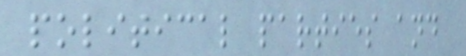political parties and
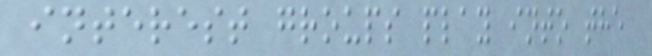interest groups play into the
